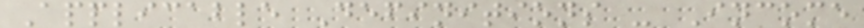Applicable Definitions - Income
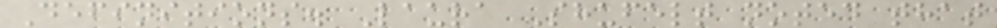Definitions. Laura Shufelt noted that
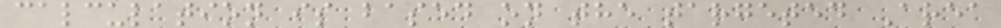calculation is based on the targeted Area
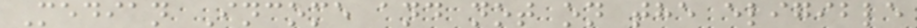Median Income and not on the eligible
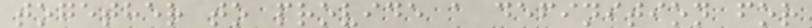together to provide a definition for
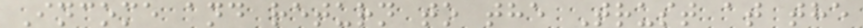Income and return to the Trust at the
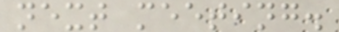next meeting.
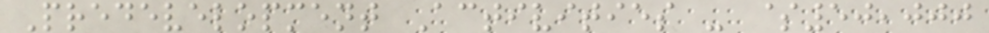Predevelopment Activities - $50,000
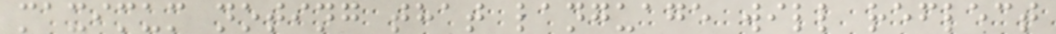maximum noting that language will reflect
